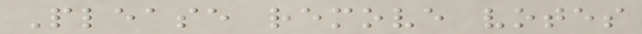Please remove votes
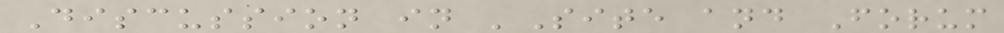Discussion in 'Site and Forum
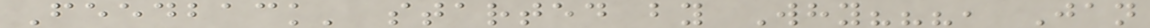Feedback' started by Why???, Jan
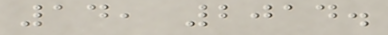14, 2014.
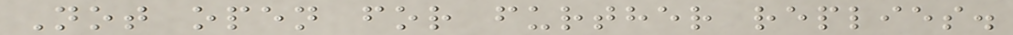Not open for further replies.
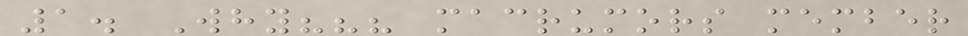1. Why??? macrumors member
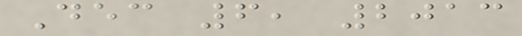Dec 6, 2013
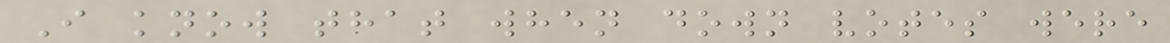I know that when down votes were
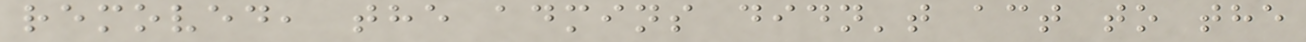removed, the admins didn't act to the
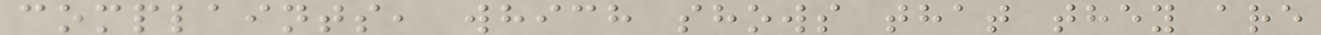complaints, which shows that they are
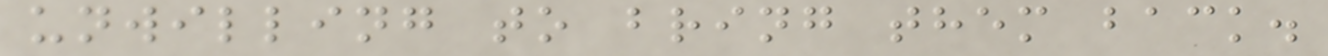unwilling to bring them back.
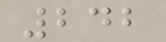242
